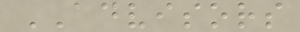ADVISORS
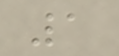1
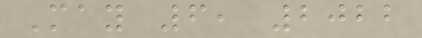May 6, 2022
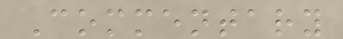Commentary
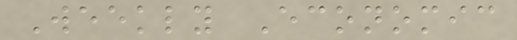Weekly Economic
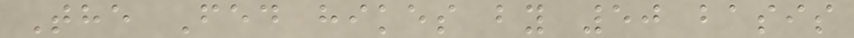The Fed hikes by 50 basis
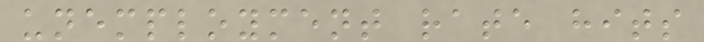unemployment rate hits
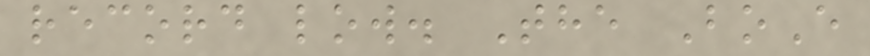record low. The BoE
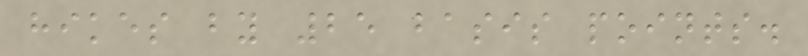hikes by 25 basis points.
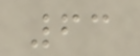63
